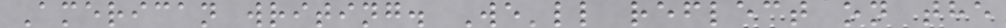American writing. We'll reflect on the
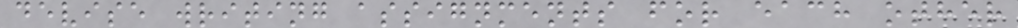devise writing assignments for each other
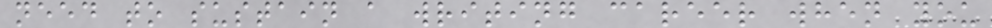need to sustain a writing career when you
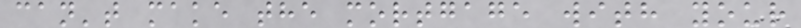can't make the mortgage with your
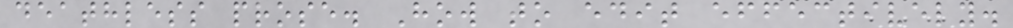deathless prose. How to edit effectively.
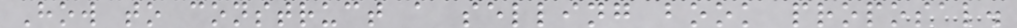How to construct a selling book proposal.
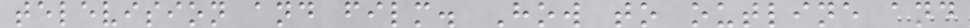television and film. How to outline and
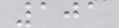101
